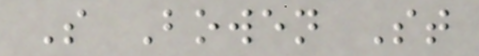S Bowen St
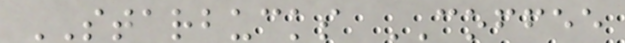STARBUCKS COFFEE
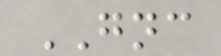GNC
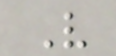V
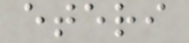eteri
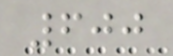600
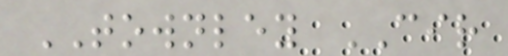TOWNLEY CIR
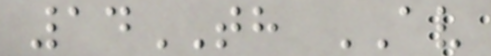14TH AV
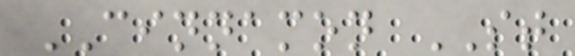CINNAMON ST
